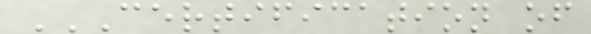CERTIFICATION OF
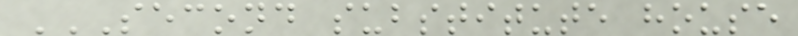SECOND SUBSTITUTE HOUSE
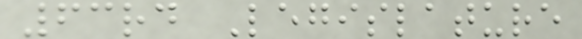63rd Legislature
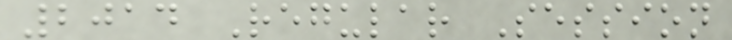2014 Regular Session
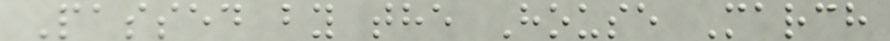Passed by the House March
